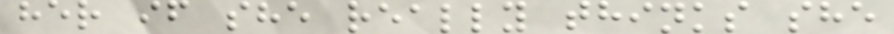her if she really thinks she
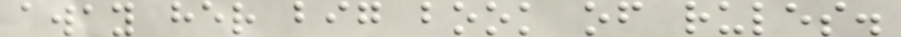away her big book of rules.
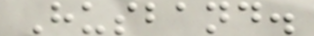Husband.
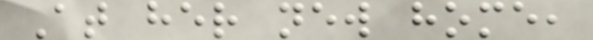At her new home,
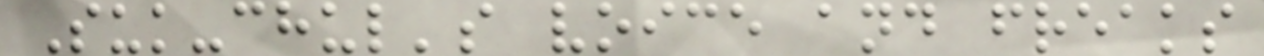Suk-chul's voice and freaks
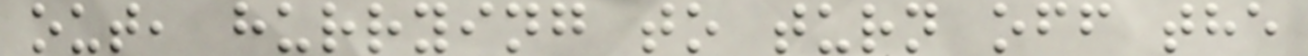out, hurrying to turn off the
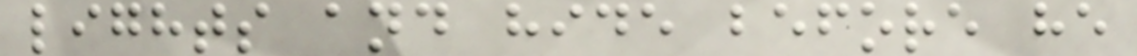lights and hide before he
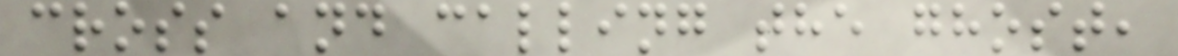cross and calling the ghost,
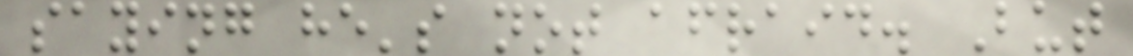saying he's not afraid. But
